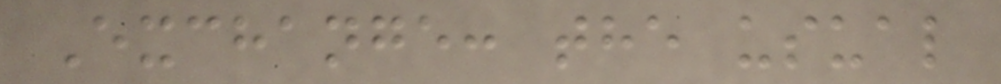Exchange: the usual
